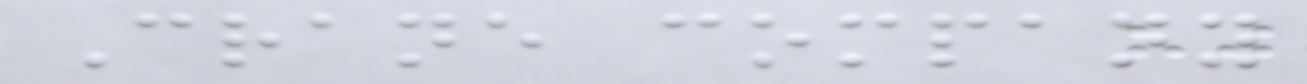Crane company
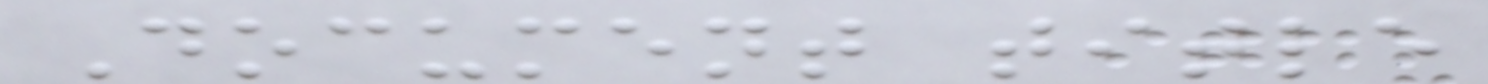Document title
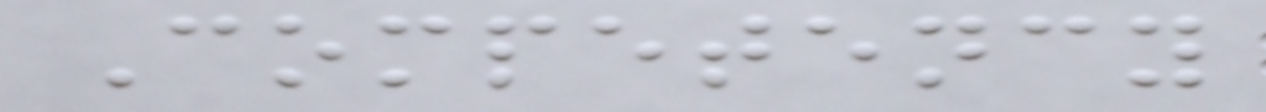Competency
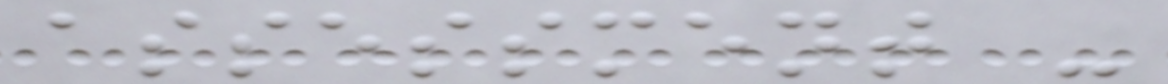assessment -
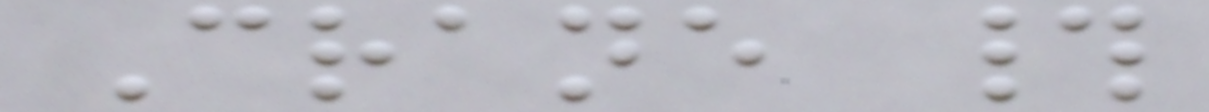Crane #
